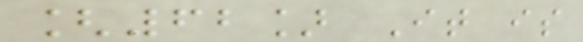[62] It is
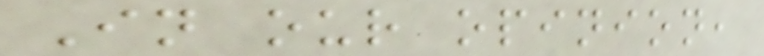In our opinion,
